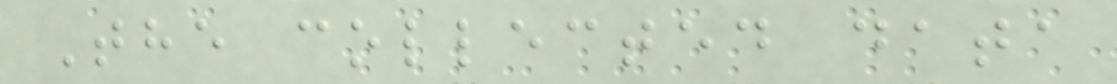The collected data
